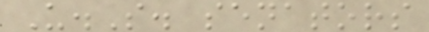U.S. senators
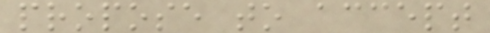propose to accept
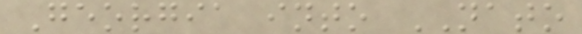Georgia into NATO
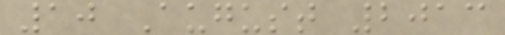10 August 2013
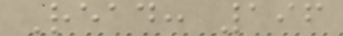Read: 196
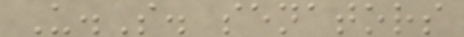U.S. senators
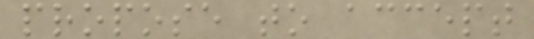propose to accept
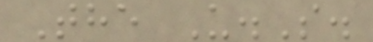The U.S.
